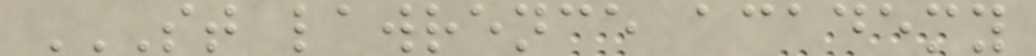ST LAWRENCE ACADEMY
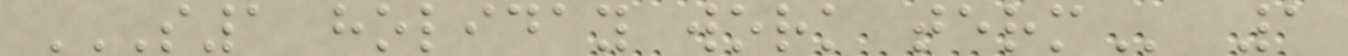S1 HOLIDAY WORK TERM 1
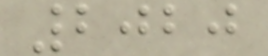2020
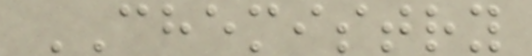CHEMISTRY
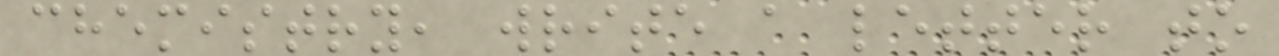chemistry, write a letter to
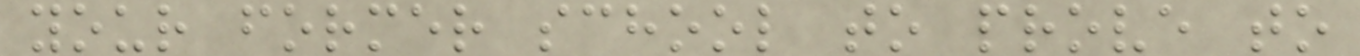your former school to prove to
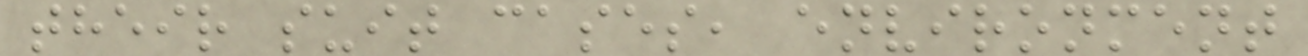their suit cases, environment
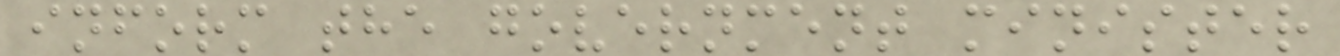inform the government minister
